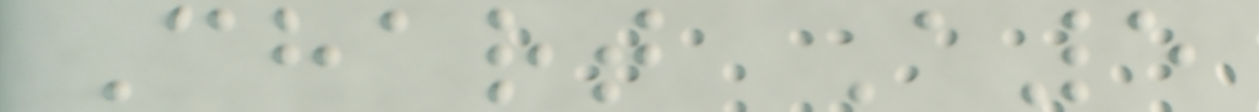Chart A5
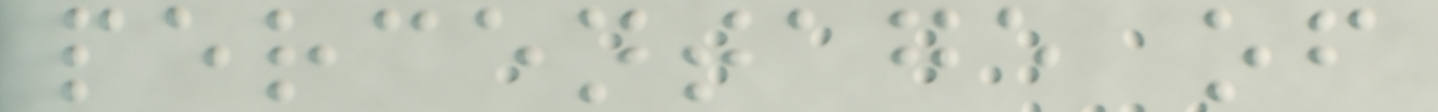percentage of
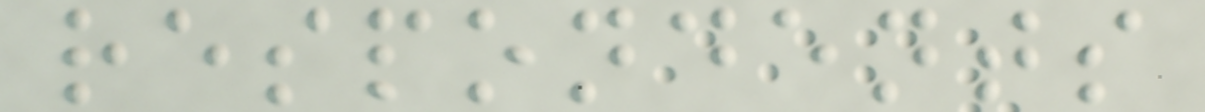respondents
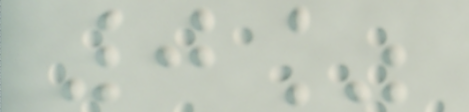0%
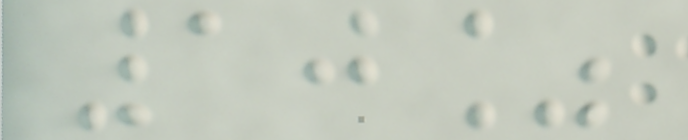10%
